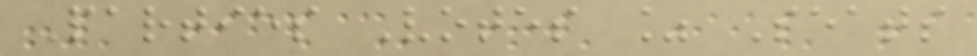Parties Votes % Seats
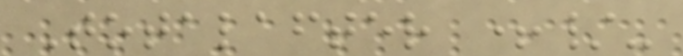Totalafter +/-
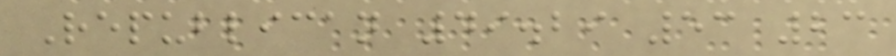Republican 49.29 53 23
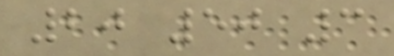20 50 3
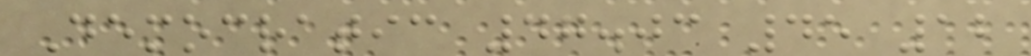Democratic 47.03 45 12
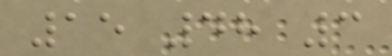15 48 3
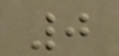0
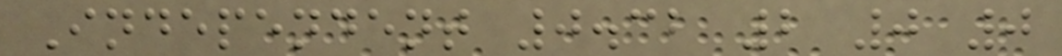Independent 0.32 2 0 0
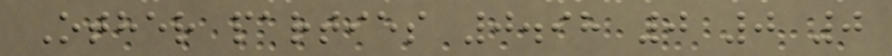Other parties 0.98 0 0 0
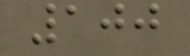100
